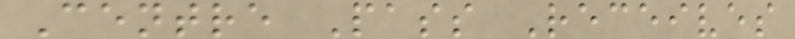Centre Pass Receives
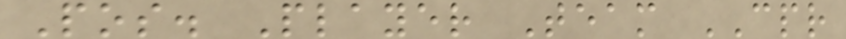Pos. Player Team CPR
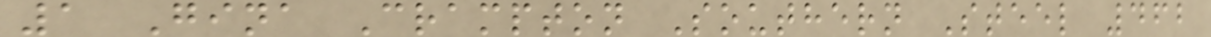1 Gina Crampton Southern Steel 462
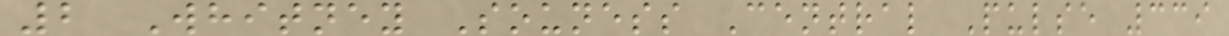2 Whitney Souness Central Pulse 339
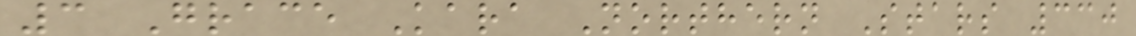3 Grace Kara Northern Stars 330
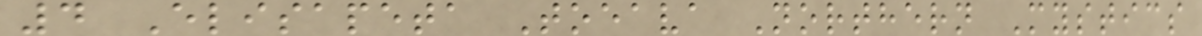4 Elisapeta Toeava Northern Mystics
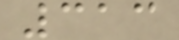313
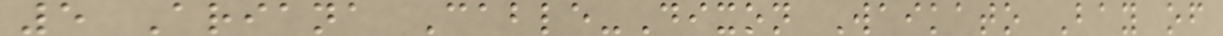5 Ariana Cable-Dixon Waikato Bay of
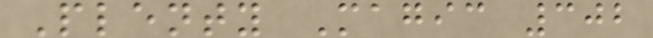Plenty Magic 302
